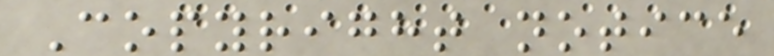Copyright notice
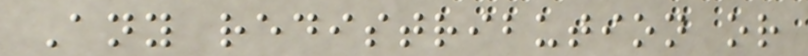Any redistribution or
